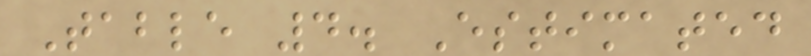Table 4. Estimated
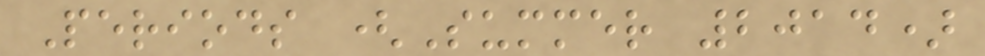Periods (Summer 2014)
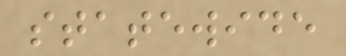statewide
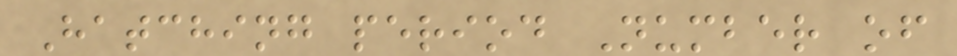Hatching period Number of
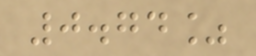0.74%
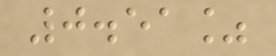0.51%
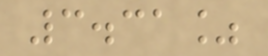3.31%
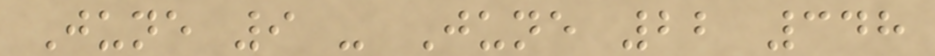June 9 - June 22 348
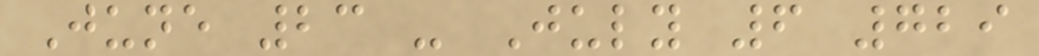June 23 - July 6 729
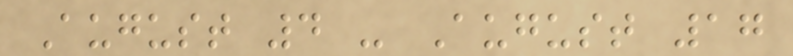August 4 - August 17
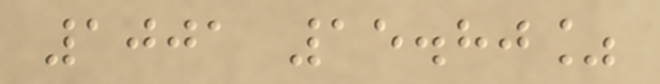1001 15.80%
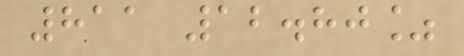811 12.80%
